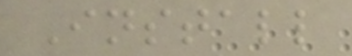Install
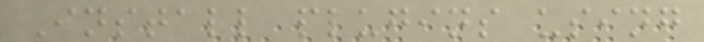Install plugins using
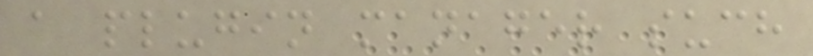a plugin manager such
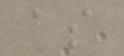as
